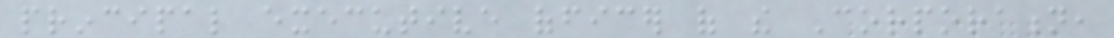principal executive officer of the Corporation,
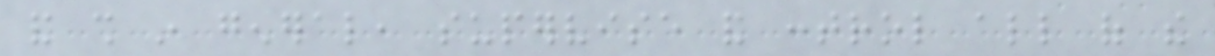and shall in general, supervise and control all of the
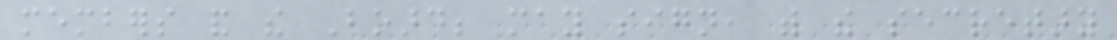members and the Board; may sign, with the secretary
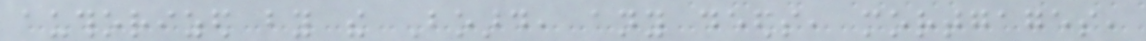authorized by the Board, any deeds, mortgages,
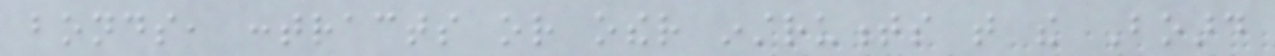bonds, contracts or other instruments that the Board
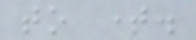to time.
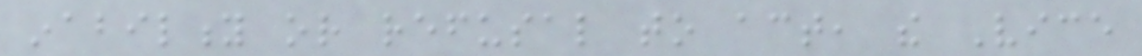inability or refusal to act, the Vice
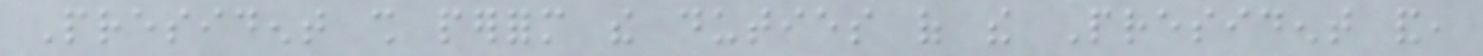President shall perform the duties of the President and,
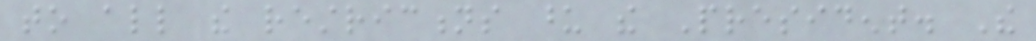to all the restrictions upon the President. The
